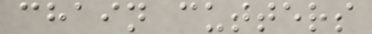chain cutters
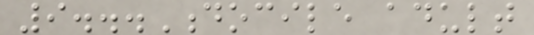9...Docile adult
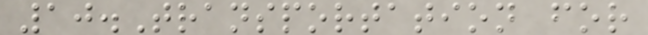10.Transportation for
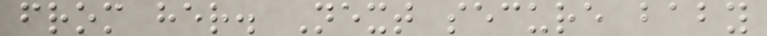from her. Next secure baby
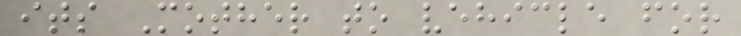its Mother to vehicle for
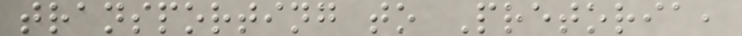transporting to Pretoria,
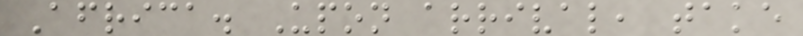Africa. Upon arrival, take
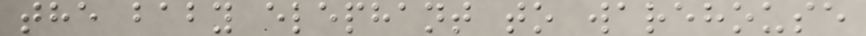the baby elephant to warehouse
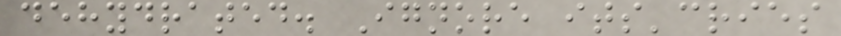dehydrated. Ignore its'cries
